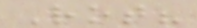Rot?
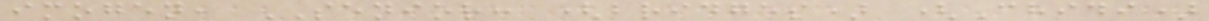imogen, SENIOR: (bridges) (Chidi)
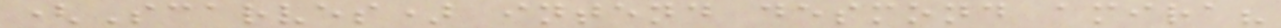(Scarves) intend desmond amira?
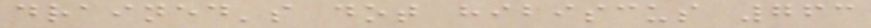drained's dot hibiscus 763
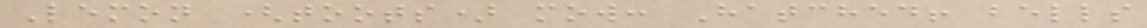Lemon (toots) mow: Hatched! bells
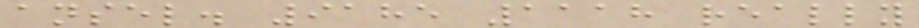ansel. 9185 1118 really
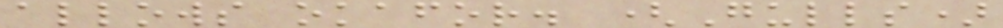allows okafor. (Gulls)
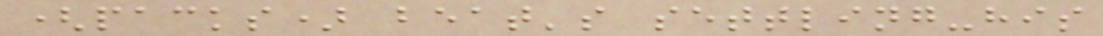(packs) beat's settling-his
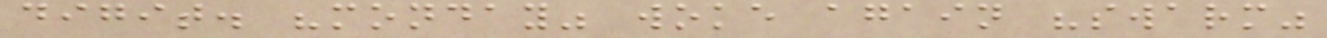digit. "monday" woke again "swarm"
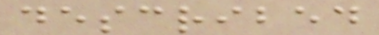described
